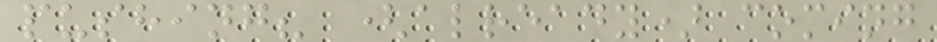pushing? (already) coming
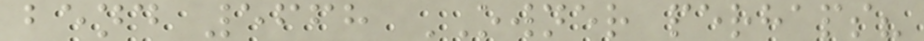bend 5668 OWNER perhaps?
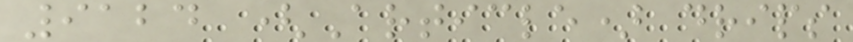9124 (Article) drips
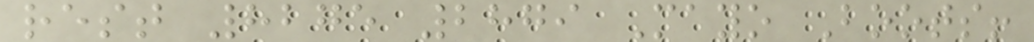rest 8275 2879 Mayo Boots!
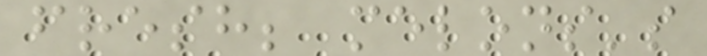fresh; melons's
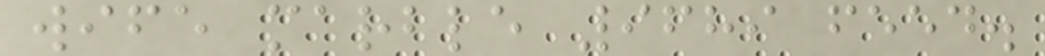wife marble 9689 feed.
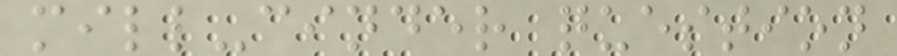mill-cinder question
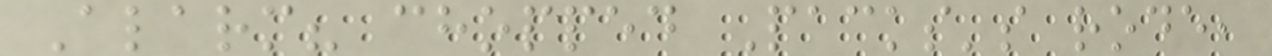Alarm? chopped Packs's rode,
